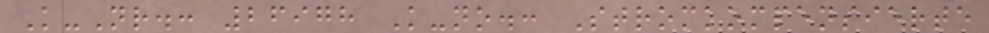K-Nr.: 26978 K-no.: Stromkompensierte
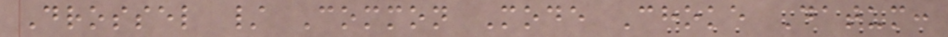Drossel / Common Mode Choke Datum:
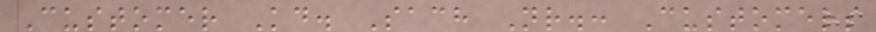Customer Kd. Sach Nr.: Customers
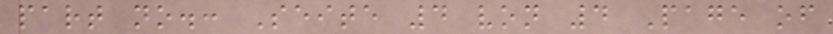part no.: Seite 4 von 4 Page of
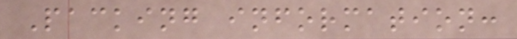Packing information:
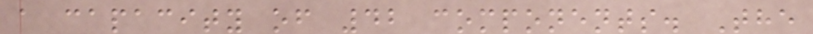a capacity of 42 components. The
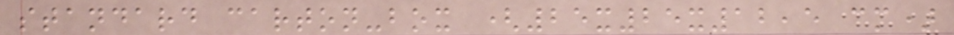standard carton-box (25x25x12,5 cm)
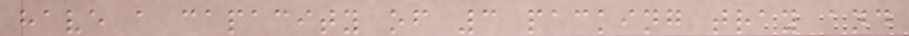have a capacity of 3 packing tray and
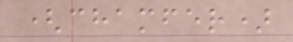(chamfer)
